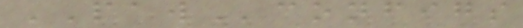PAWconfigs
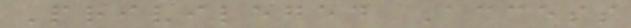Privileged Access
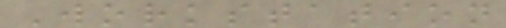Workstation
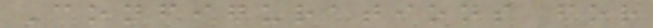Configurations for
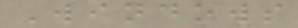Windows
